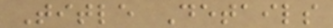Title Details
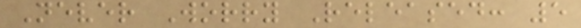Never Worry Released: 5
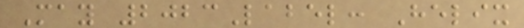May 2023Label: Helix
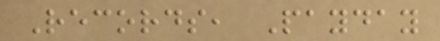Records, Payday
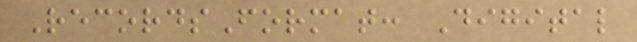RecordsFormat: Digital
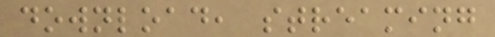download, streaming
